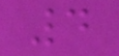4
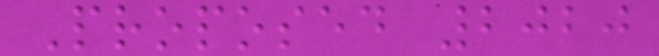Proposed 2020
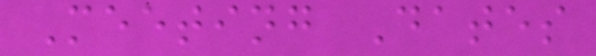Meeting Dates
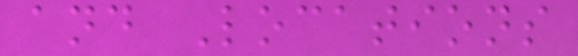and Locations
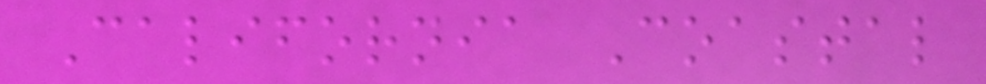California Coastal
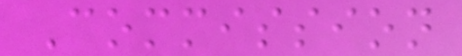Commission
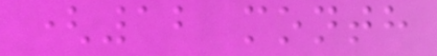(12 month
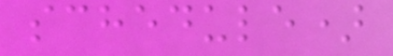schedule)
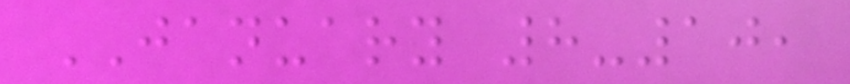JANUARY 8-10,
